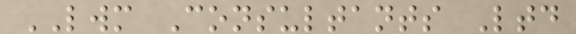LWM Consultants Ltd
